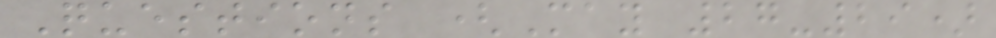Questions (May 27-29)
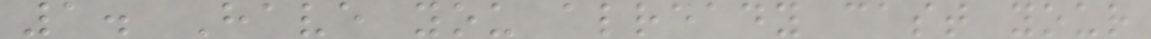1. Have you already cast your
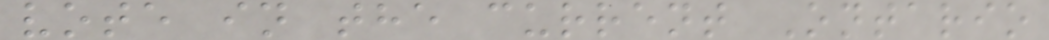vote in the current Ontario
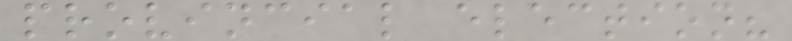provincial election?
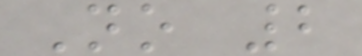No 2
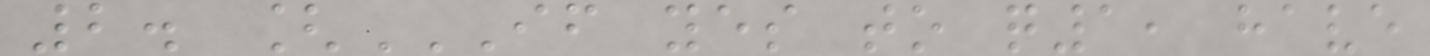2. [IF YES TO Q1, HAVE
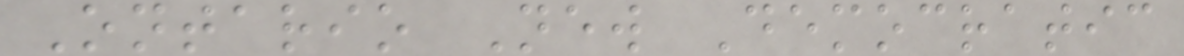Ontario New Democratic
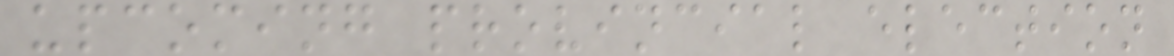upcoming provincial election
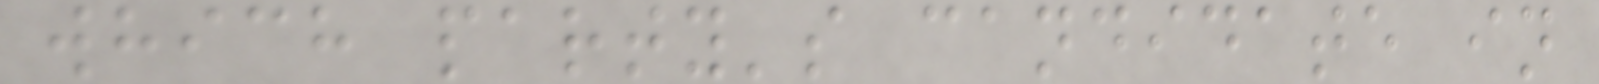which party's candidate in
